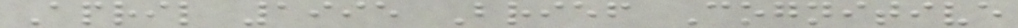April 1995 Brief Cognitive
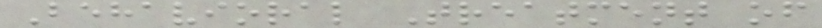Behavioral Treatment of
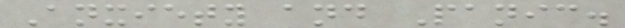Anxiety and Panic.
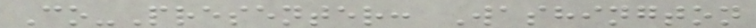Co-Presenter: Washington
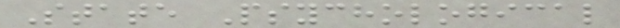State Psychological
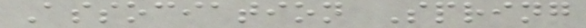Association Spring
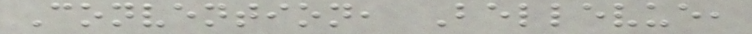Convention, Bellevue,
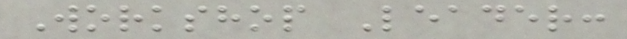Workshop Leader:
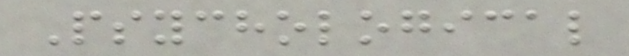Psychological
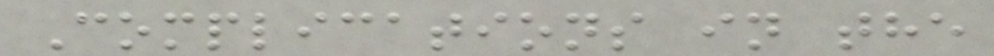Complications in the
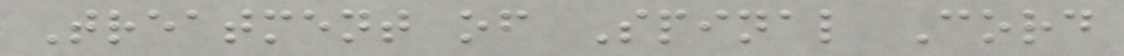Treatment of Spinal Cord
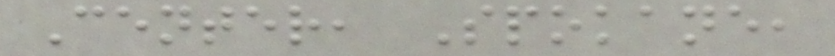Center, Spokane,
